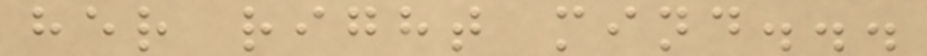her right mind...
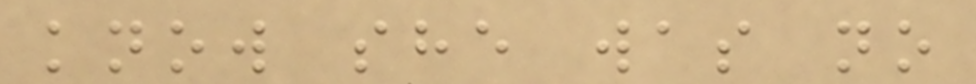know she was no
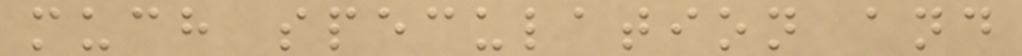much speculation and
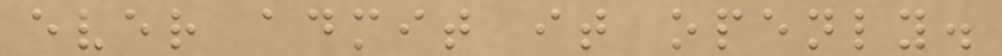ever admit it openly.
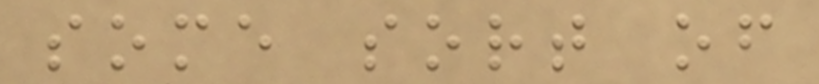some sort of
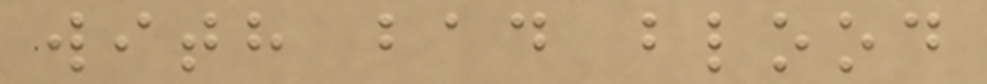with bad blood
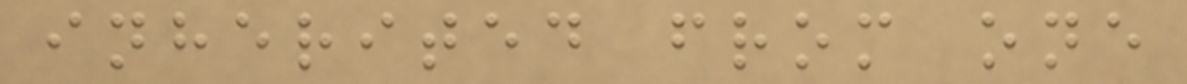inherited from one
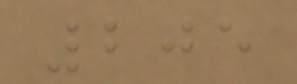205
